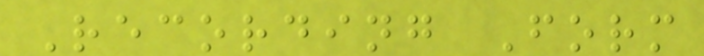Recording Form
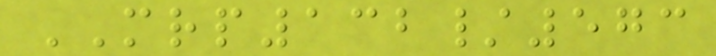MRP132/573
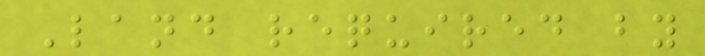Land required by
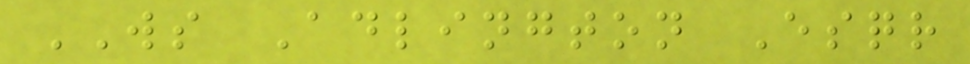WS Adlington Esqr
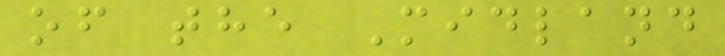of the Midland
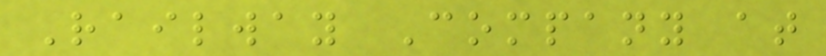Railway Company at
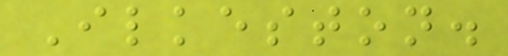Ilkeston.
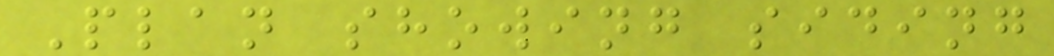Plan showing siding
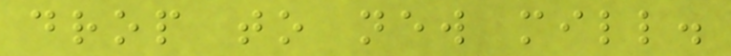drop to new mill.
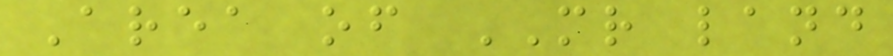Area of MR land
